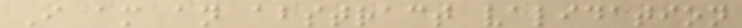I am an abstract validation
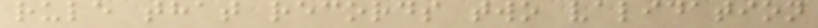rule that records two validation
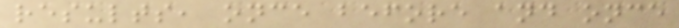results, once before and once
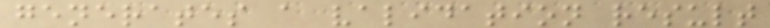generates a validation result
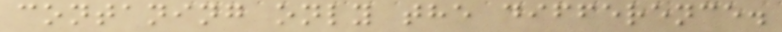contaning only the difference.
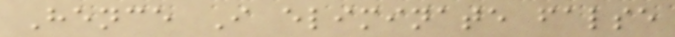Hence I eliminate false
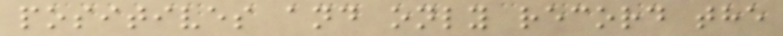positives and only record the
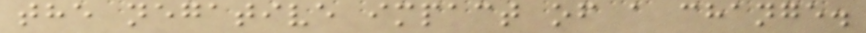the negative impact of a change.
